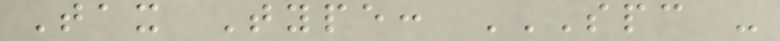Tax Type: SPC -
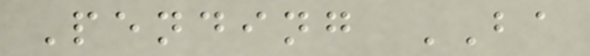Pending BA
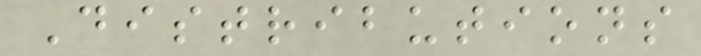Distributions
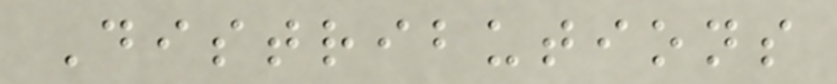Distributions
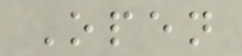Open
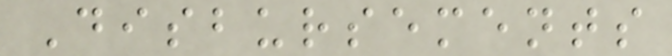Disbursements
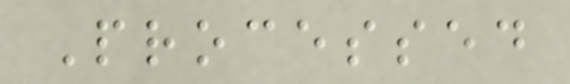Processed
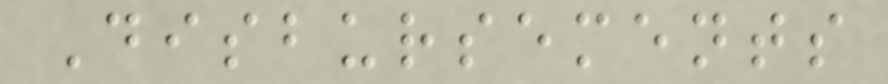Disbursements
